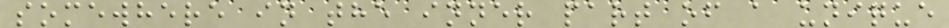somewhere in the inner part of a unique
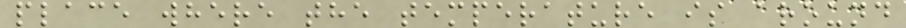place where the temperature is around
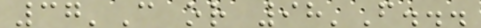37'C or 98'F...
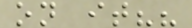on it??
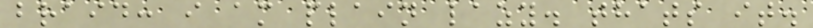braid: i am plain lazy. thats it.
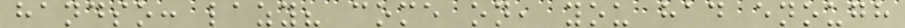handso: lazy? come on, you had enough
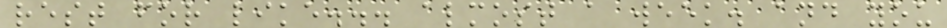rest for like... almost a week. and you
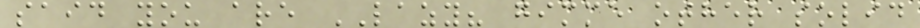said you are LAZY? gimme other solid
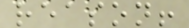reason!
